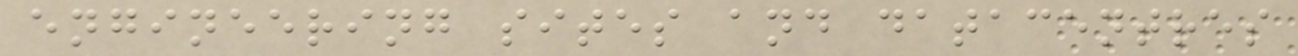engineering sites and datacentres
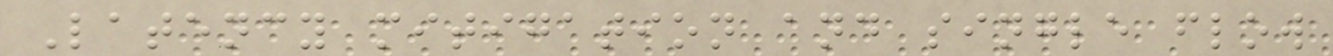Latency mitigation and single flow
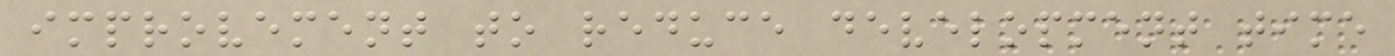improvement to reduce development time
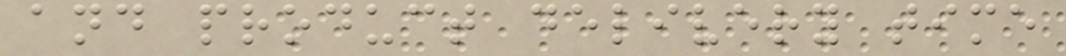and product delivery time
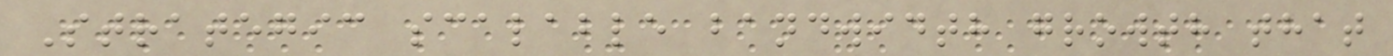Strategic scalable bandwidth growth that
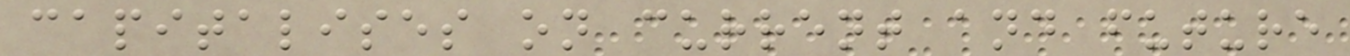capitalises on current and future
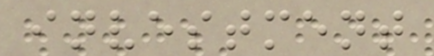investment
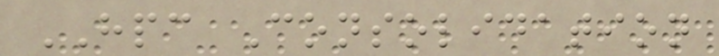HPC Consolidation
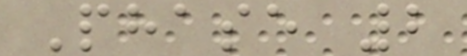Phase 2
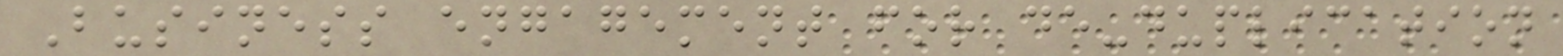Business engagement for de-duplication
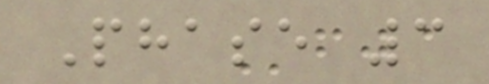Phase 3
